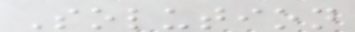Solution
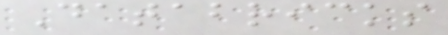Databricks
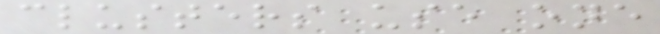clusters use one
